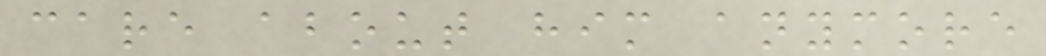care about him anymore
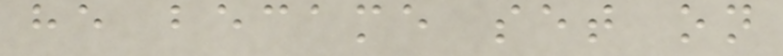he became set on
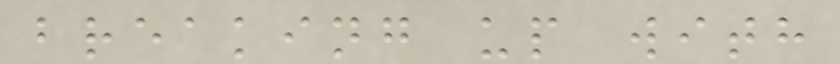breaking up with
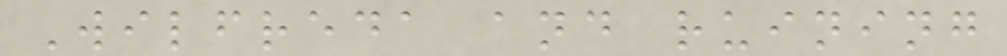Wilfreda and ruining
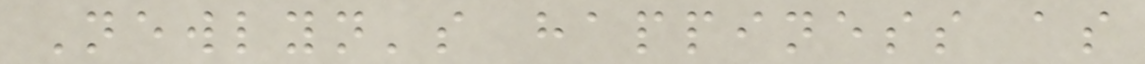Newlyn's happiness as
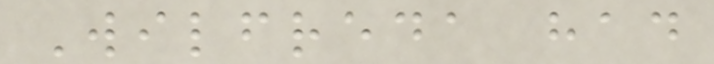Wilfreda had
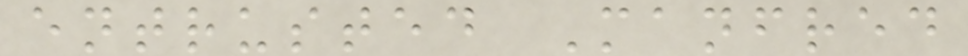entrusted Manfred
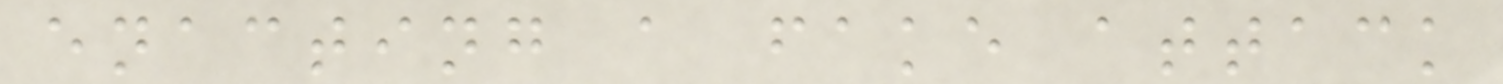enacting a fake attack
